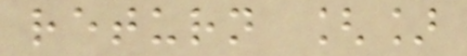return []
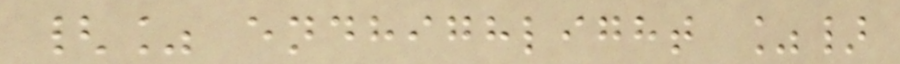{% endhighlight %}
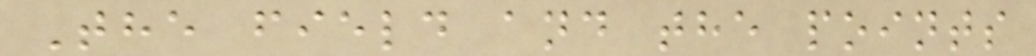The field and the points
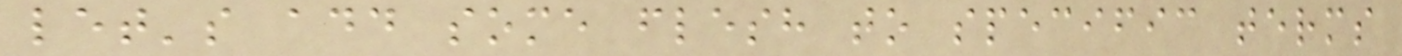let's add some flesh to specific terms
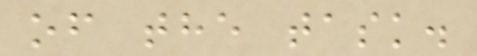of the task.
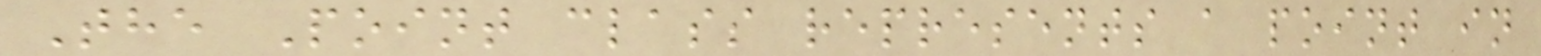The Point class represents a point in
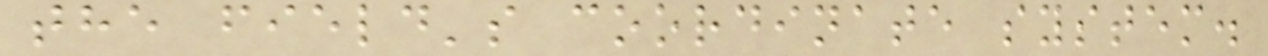the field's coordinate system.
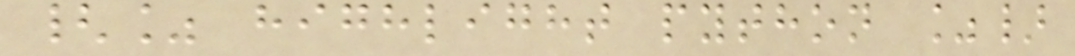{% highlight python %}
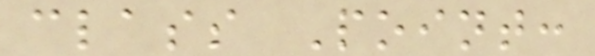class Point:
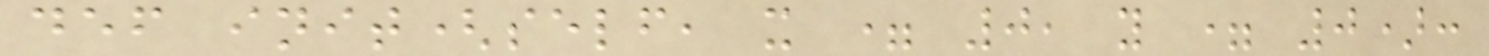def init(self, x = 0, y = 0):
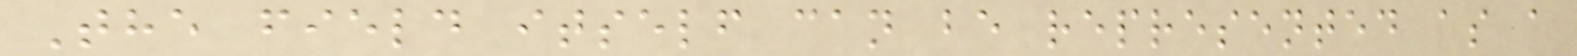The field itself can be represented as a
